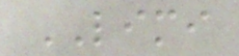LIMI
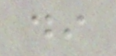di
